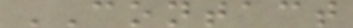CONTACT
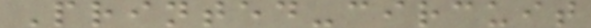Printed-circuit
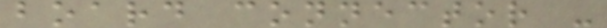board connector -
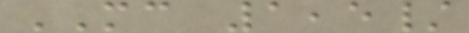MC 1,5/
